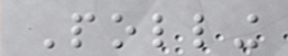Polling
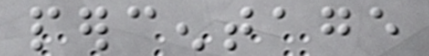percentage
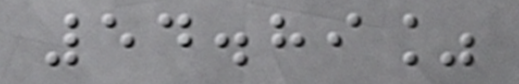54.89%
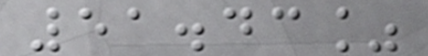51.43%
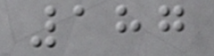187
